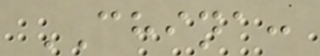CHINA:
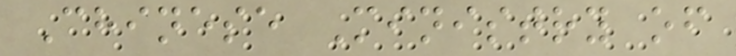Chinese Ministry of
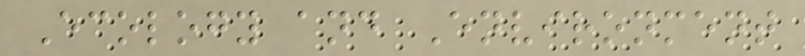Ecology and Environment
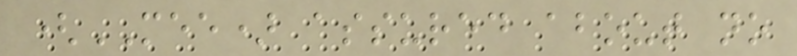(MEE) assured about no
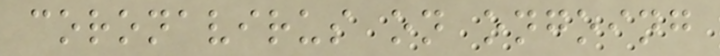coronavirus on ongoing
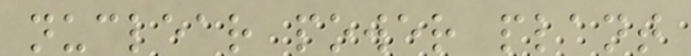nuclear power plant
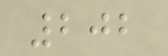202
